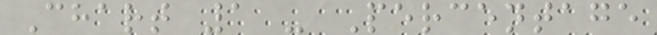Chart 1 - Percentage
